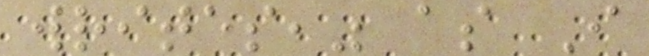writes," as I
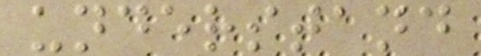understand
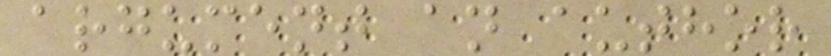argument an author
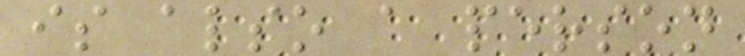is also a person
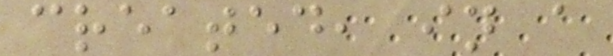created, in a
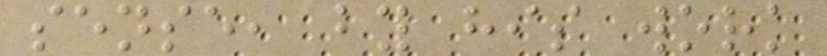sense, by his work
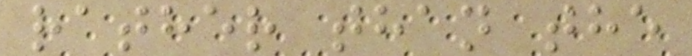rather than the
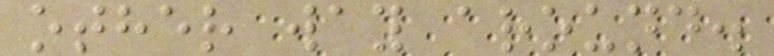other way around.
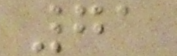71
